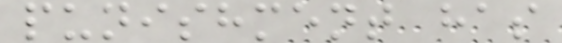punishment has
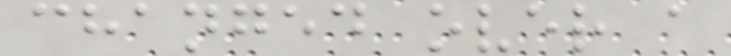changed over a
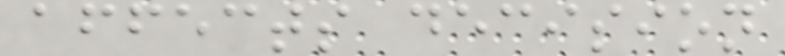affects decision
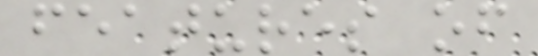features of
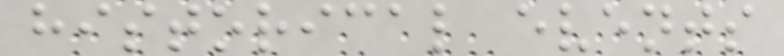historical events
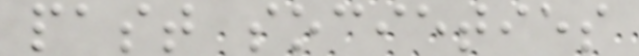past societies
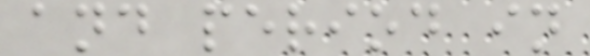and period in
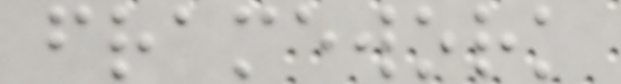framework
